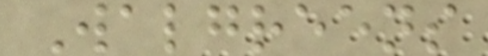Walgreens
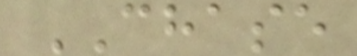CHASE
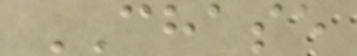CHASE
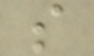s
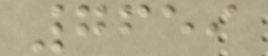7659
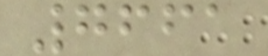7661
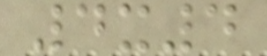4x4
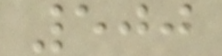500
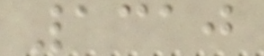1310
